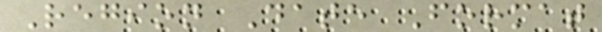Region Date Format
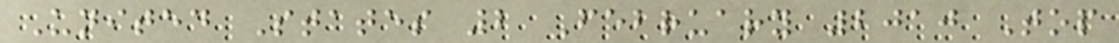United States 2 February 2010 Top
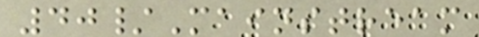40/Mainstream
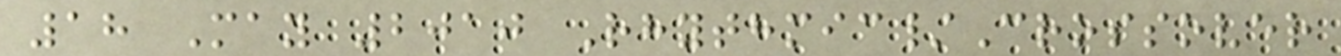18 May 2010 Rhythmic/Crossover
